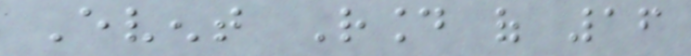Event Round of 16
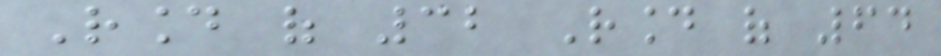Round of 32 Round of 64
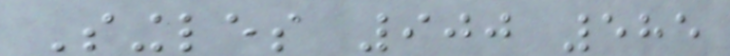Singles 900 585
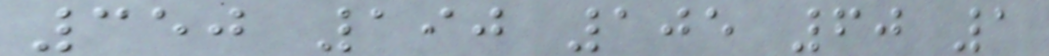350 190 105 60 1
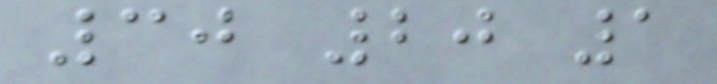30 20 1
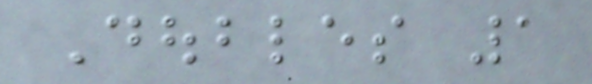Doubles 1
